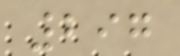297
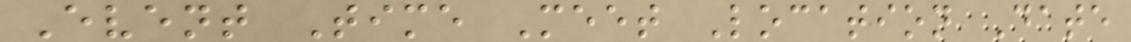Event Time Meet Location Date
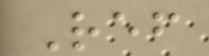Ref
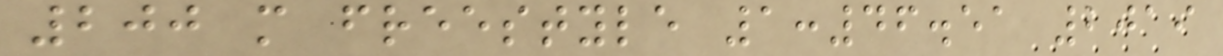200 m freestyle 1:46.51 2019
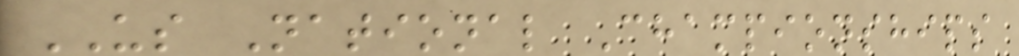US National Championships
